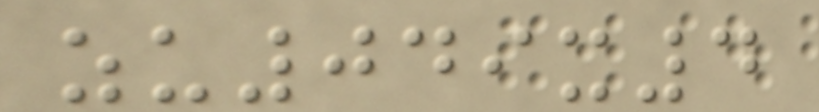zu049x4
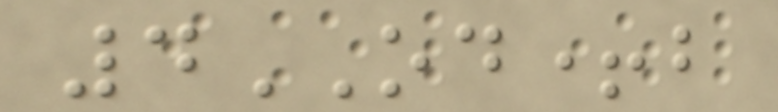4OD+b
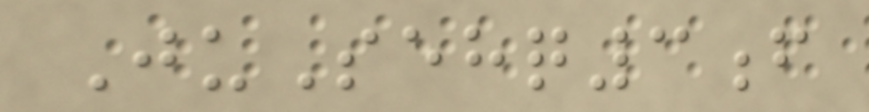JuSehq3f
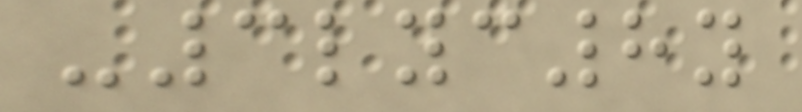-3lyc8y
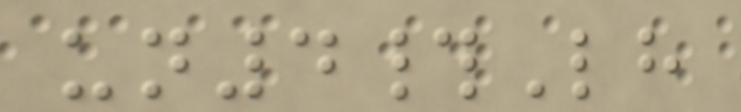un4#Lh
